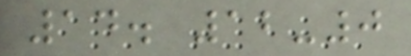14. 12-0
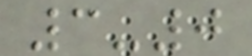3-0
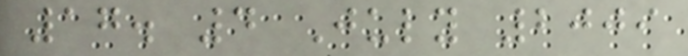17. 4 July 2009
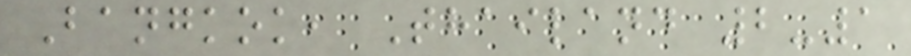Bangkok, Thailand 2-1
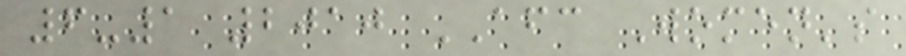6-1 2010 AFC Women's
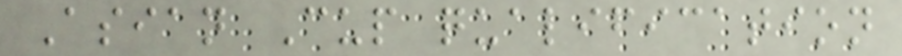Asian Cup qualification
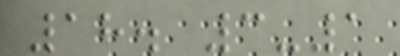18. 3-1
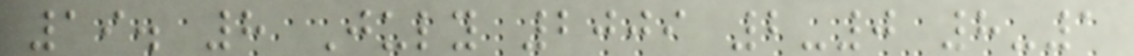19. 8 July 2009 2-0 8-1
